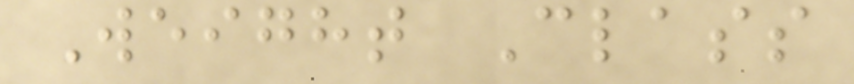Weight Class
